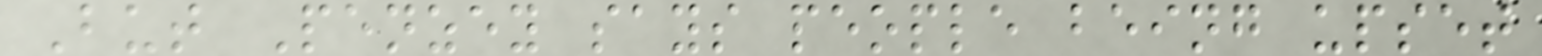But Penzey says people being upset
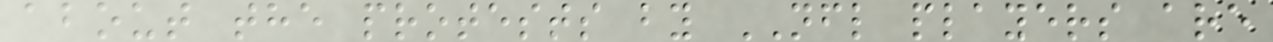about the protests by NFL players are
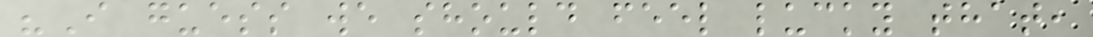"I guess we should feel lucky that,
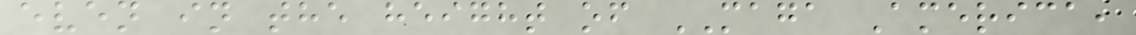even in the height of MAGA America,
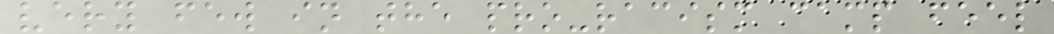very few in the pro-racism camp feel
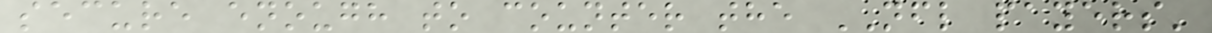secure enough to counter the NFL payers'
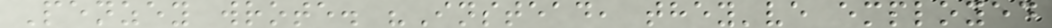Penzey wrote. "Instead, they've employed
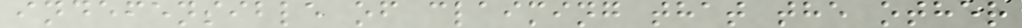indefensible of claiming that the other
